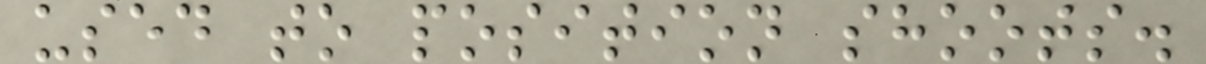used to position shoots.
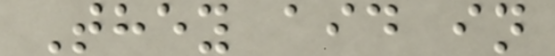They aid in
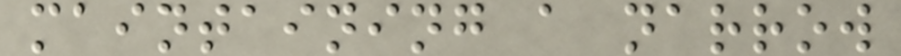maintaining a narrow
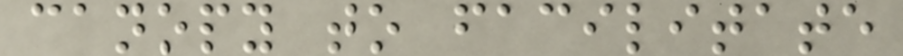canopy to facilitate
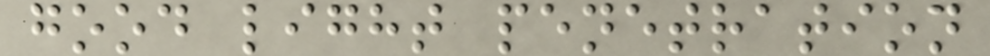good light penetration
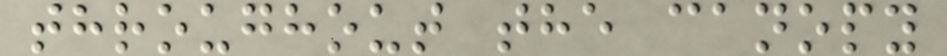throughout the canopy
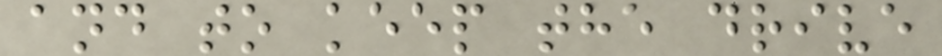and to keep the drive
